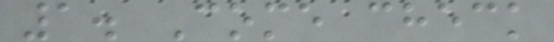1. Come check
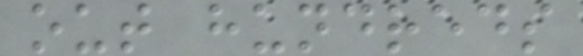out hundreds
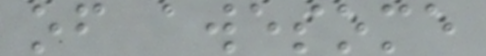of awesome
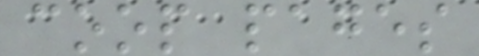coop pages
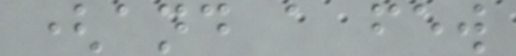(and a few
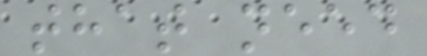that need
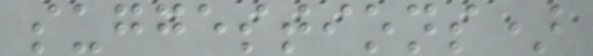suggestions)
